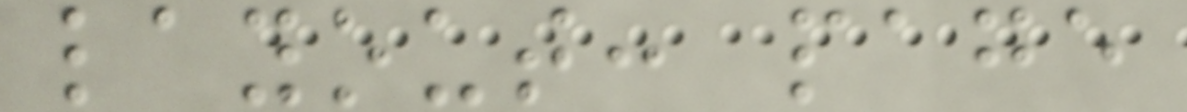layout: page
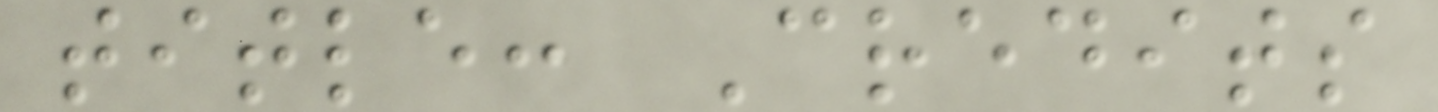title: Credits
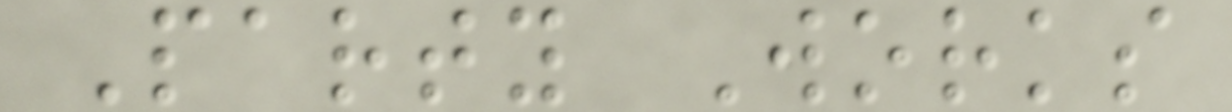Party Works
